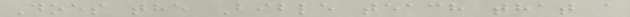Does the Bible teach that a
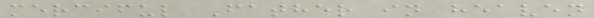merciful Father in heaven
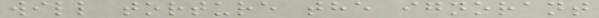will torture the ignorant
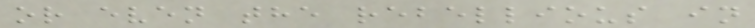or even the rebellious in
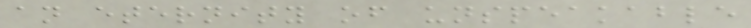an eternity of unspeakable
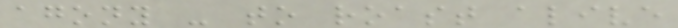agony - to roast alive
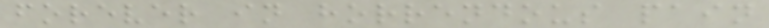forever in horrendous pain
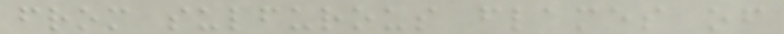from sulfurous flames of
